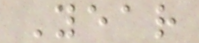Year
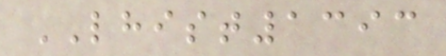LHIST1393
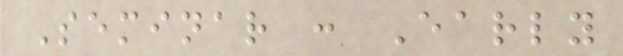Seminar : Early
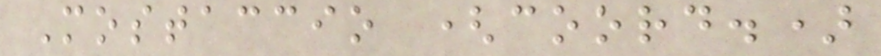Mostaccio (coord.)
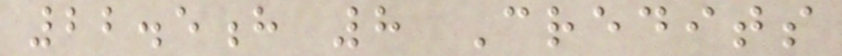22.5h 8 Credits
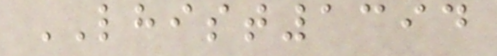LHIST1394
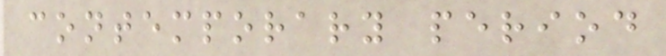contemporary period
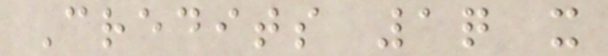Credits 1q x
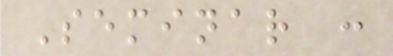Seminar :
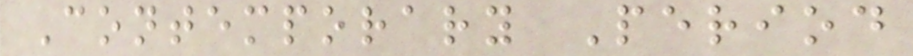Contemporary Period
